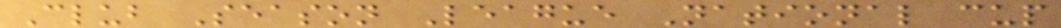Club Season League National cup
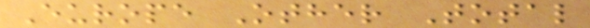Europe Other Total
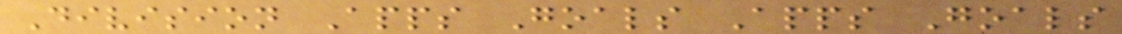Division Apps Goals Apps Goals
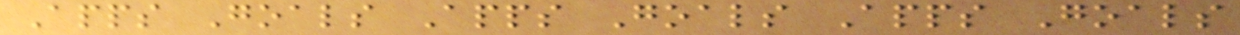Apps Goals Apps Goals Apps Goals
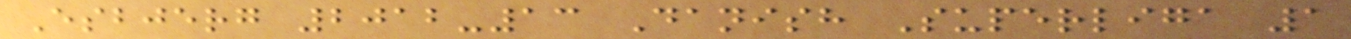Esbjerg 2012-13 Danish Superliga 1
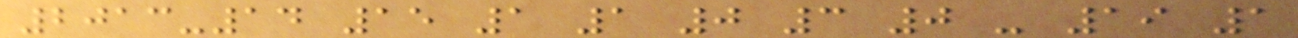2013-14 15 1 1 0 3 0 - 19 1
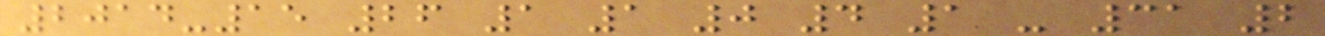2014-15 26 1 1 0 4 1 - 31 2
